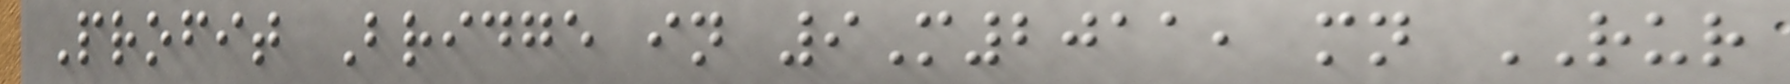Profit Bridge in 9M2011, mn RUR
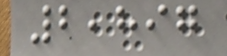2,897
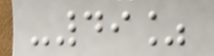-49%
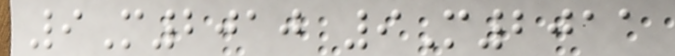9M2010 9M2011
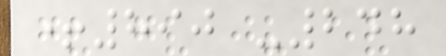+890 -248
